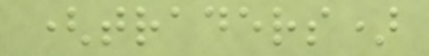(traders)
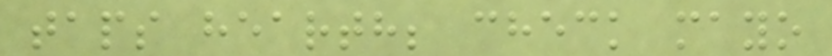taps hearth; check mayo
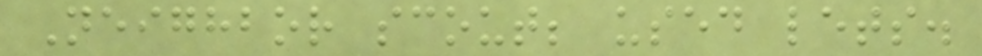Neighbor scout; used lets.
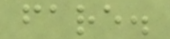fare.
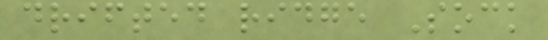drifted ridge Sock
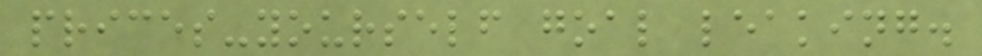prices-yourself goal leaking.
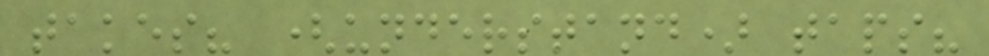takes? (understand) taps?
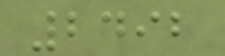2492
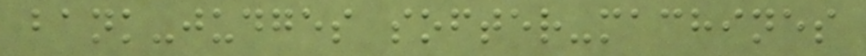bank-judges softer-machines
